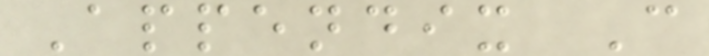Appendix C
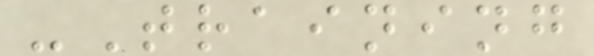-Training
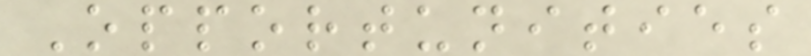Opportunities
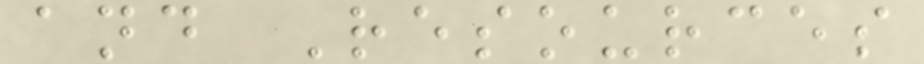and Resources
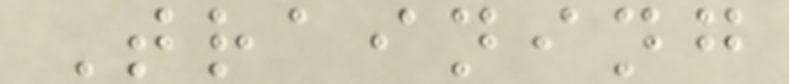Training
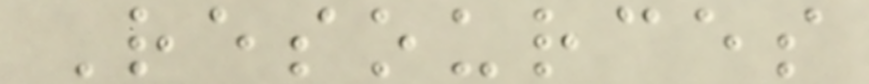Resources
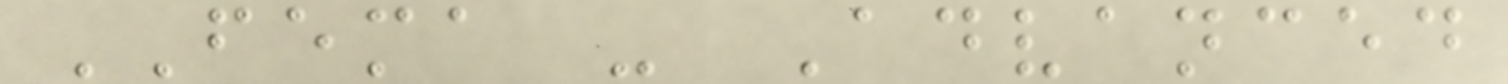FEMA - Advanced
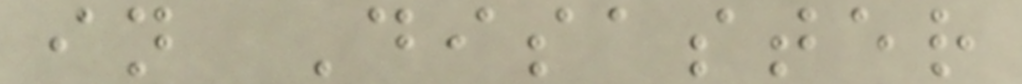in Disaster
